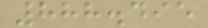888.495
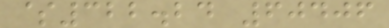$322.24 60406
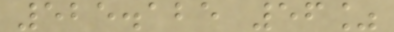525.125 56%
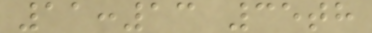11:13 35th
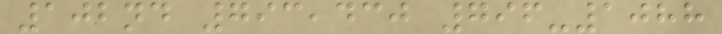102nd 793,430 796-1088
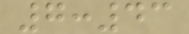7:43
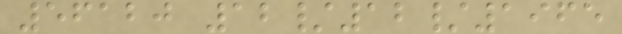56120 12/12/1965
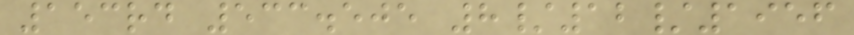153rd 533.505 8/12/1956
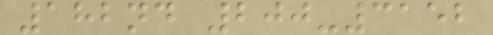182nd 200-3152
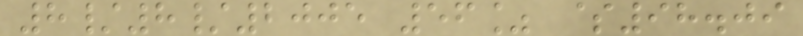8/8/2005 56% $98.09
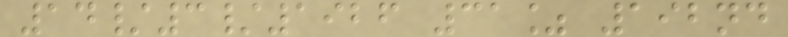14/3/1926 31% 192nd
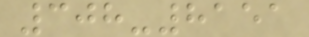308-8151
